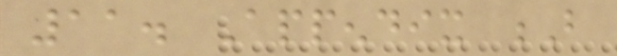11. Appendix B
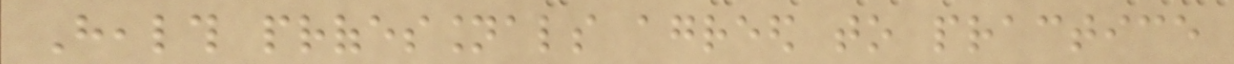Health professionals agreed to practice
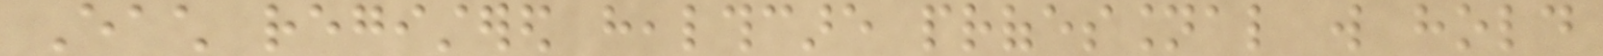Each registered healthcare professional will hold
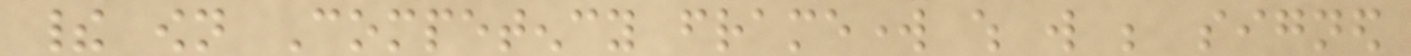their own Competency framework which will be signed
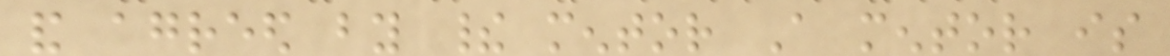and agreed by their mentor A mentor is
